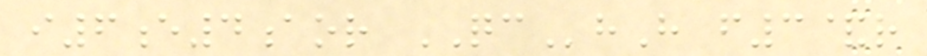i6e4aor QChH f3&r
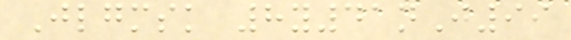Jlgmsk 8y41nJ99
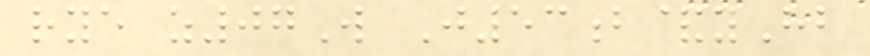rye z07W J53b&yHb
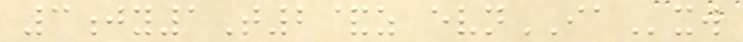3jy1T2&z evnIAxw
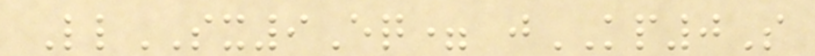LlSX9Eq= jKP0S
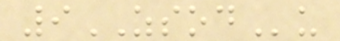9ZSODu
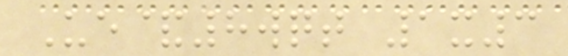Ue&8wqt 1x3
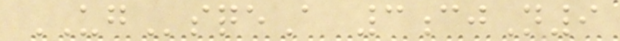UGsqeA 3cjN9
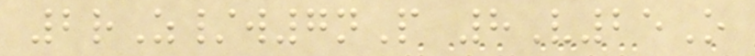2rZ/w7nP 8V25O
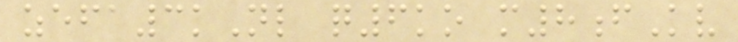zefa3kNl q6ko m8fKv
